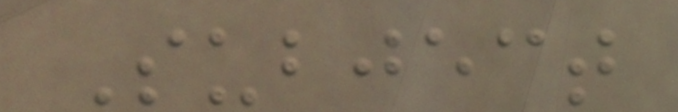Subject
